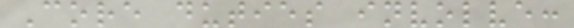Core duties involve:
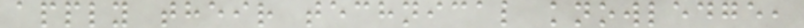apply their technical knowledge,
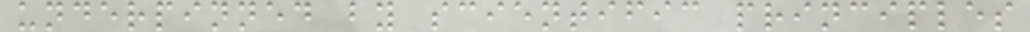underpinned by scientific principles
